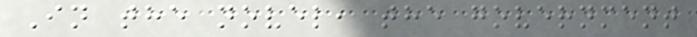In the novel, the government
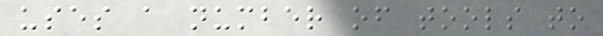uses a number of tools to
